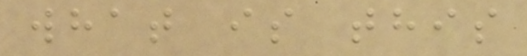what is this
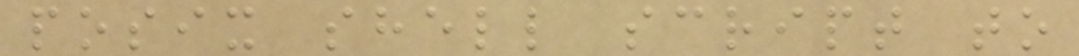posix shell script to
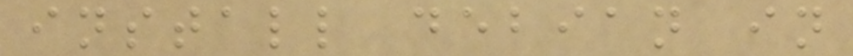install debian in
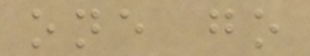one go
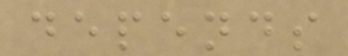depends
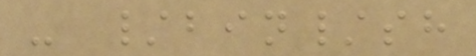- /bin/sh
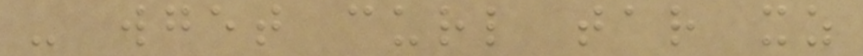- wget curl tar xz
